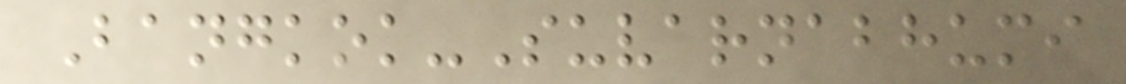Bangkok-Suvarnabhumi
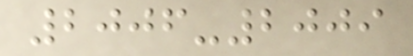2006-2009
